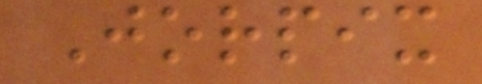Jorpix
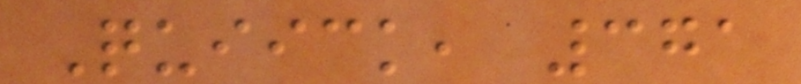Quiick, 371
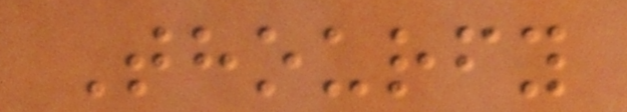Thourfy
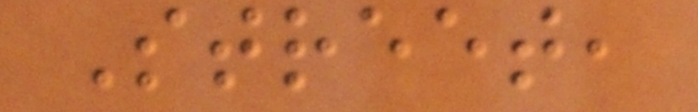Street,
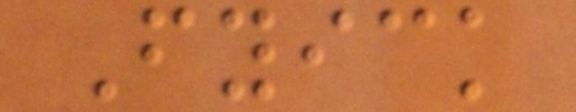Fyick
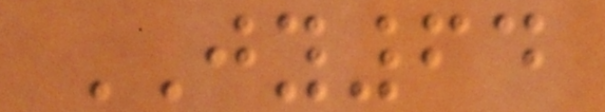JY64
